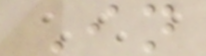In
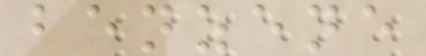benzene
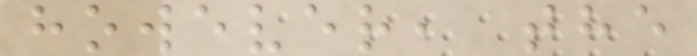however, the
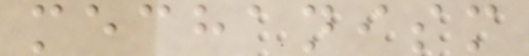mechanism
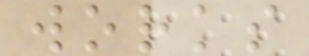works
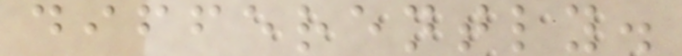differently.
